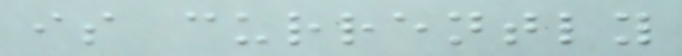is currently
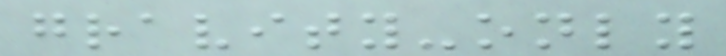gravity-only
